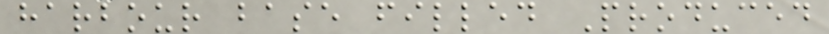harbour base filled Produced
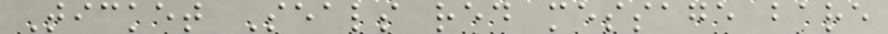Ticket Seals red message bare
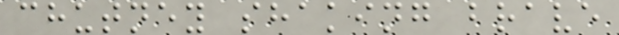chutney shaking brave
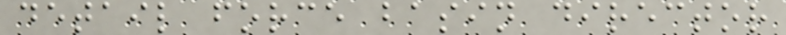detail force basin director
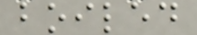boiled
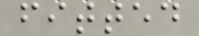fitted
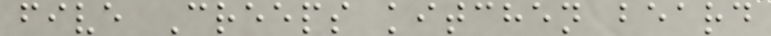five Creeps kitchen beard
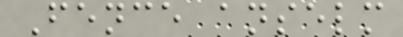Fence anselm
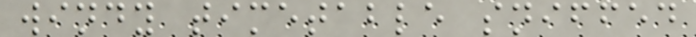windy timetable sniffed
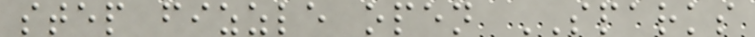step fizzle open SPARKS
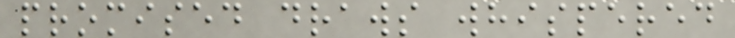promised draws whispered
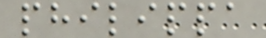philippa
